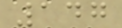147
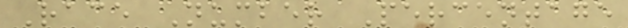Race Number Percentage
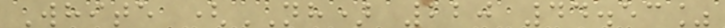White (NH) 220 44.53%
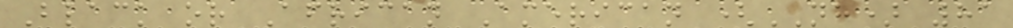Black or African American (NH) 81
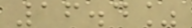16.4%
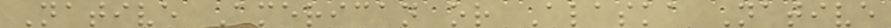Native American or Alaska Native
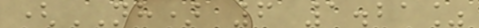(NH) 6 1.21%
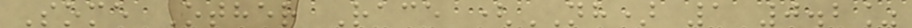Some Other Race (NH) 1 0.2%
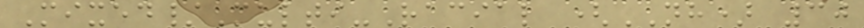Mixed/Multi-Racial (NH) 30
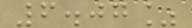6.07%
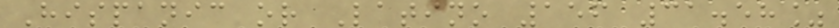Hispanic or Latino 156 31.58%
